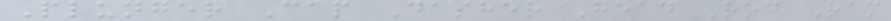Plunger Cap Dasher Head Rod Ram
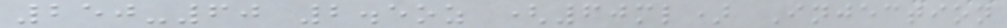250-60 2.5oz (60ml) Injection
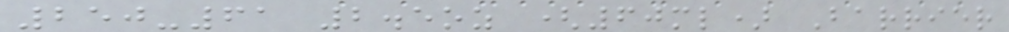250-61 2.5oz (60ml) Barrier
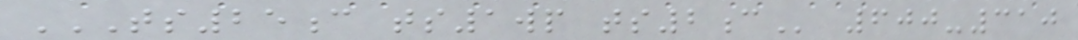TS25C TS1WP TS2C 600-310
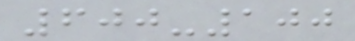600-100
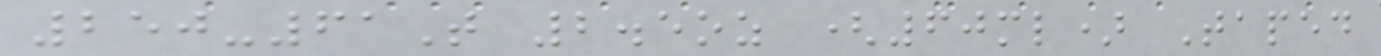250-61T 2.5oz (60ml) Taped
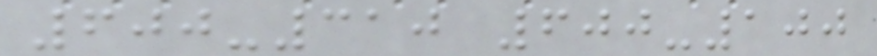600-310 600-100
